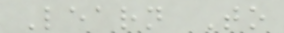Learn To
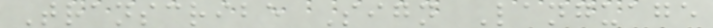Transcribe Sign Language
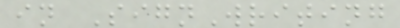in SignWriting
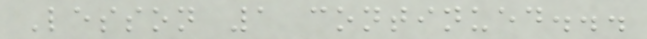Lesson 1 continued...
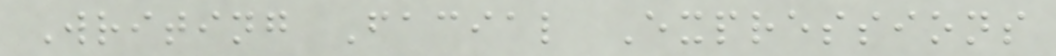Writing Facial Expressions
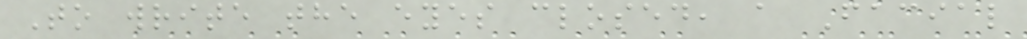To write the eyes closed, a Facial
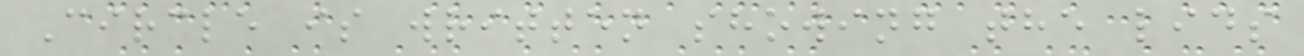Circle is written showing the lids
